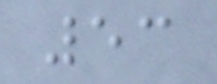53
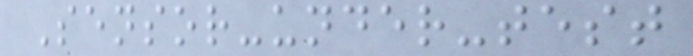Sensor-under-test
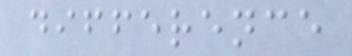difference
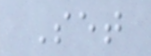Set
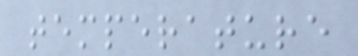temperature
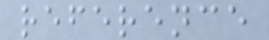reference
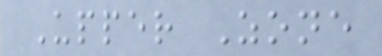Upper Zone
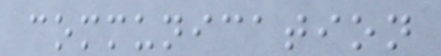communication
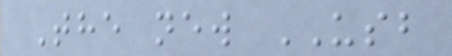The new USB
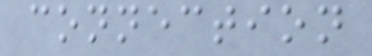connection
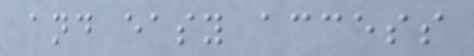and easy access
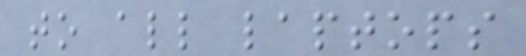to all laptops
